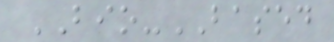BIO-BASED
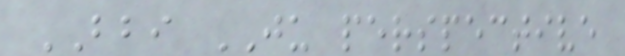BBI JU perspective
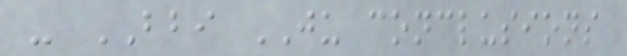- BBI JU conclusions
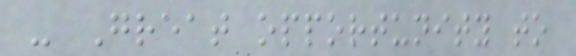- Great opportunity to
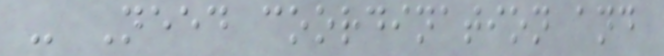- Need coordination and
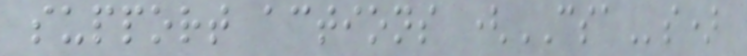support actions (CSAs)
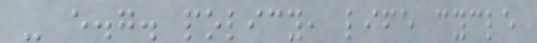- e.g. policy, life cycle
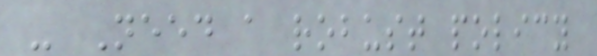- Need a robust policy
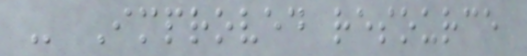- Improved resource
